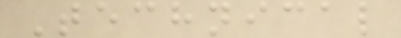Technical
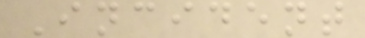Incident
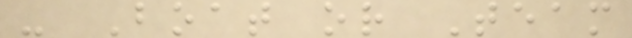- Boat or Team
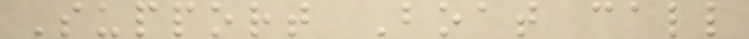Support Boat call
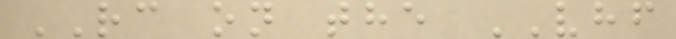RC on the VHF
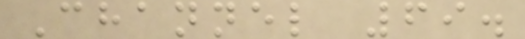Channel 69.
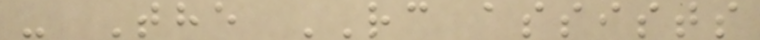- The RC assists
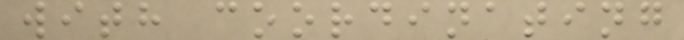with coordinating
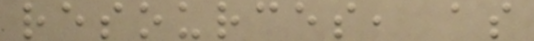resources, as
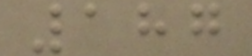187
